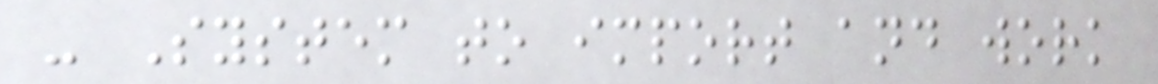- System to import and work
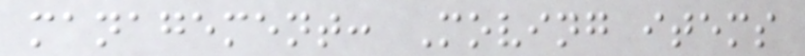management: Moving items
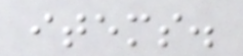items.
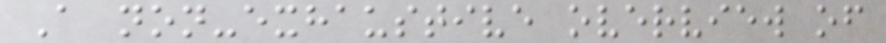A non-exhaustive overview of
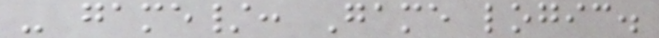- game/: Game logic.
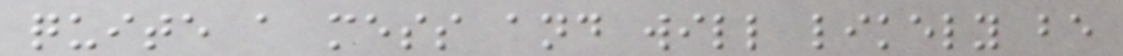quite a mess and will likely be
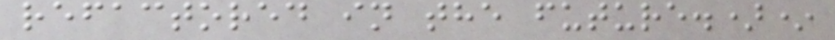refactored in the future.)*
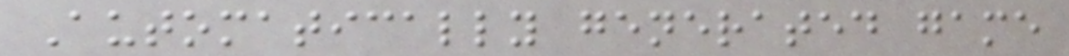Automatically generated game
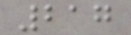217
